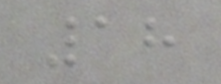18
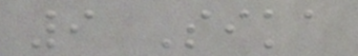9 Sika
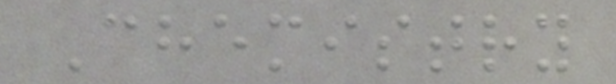Chemistry
